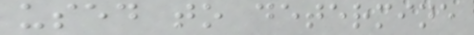used to determine
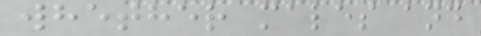whether males and
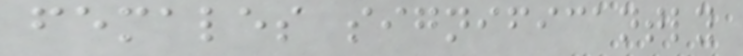females significantly
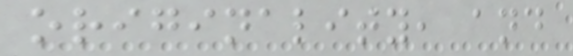originality, and
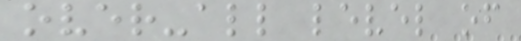over-all level of
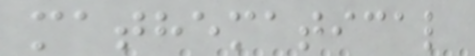mathematical
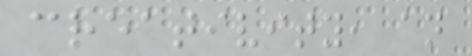creativity, an
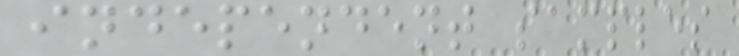independent samples
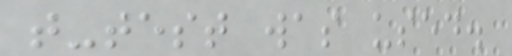t-test was used.
